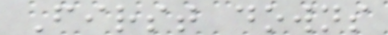First downs
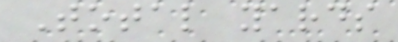Total yards
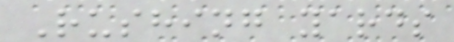Rushing yards
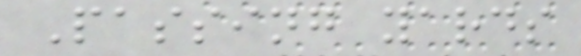Passing yards
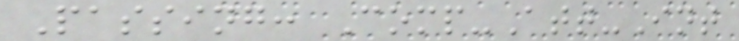Passing: Comp-Att-Int
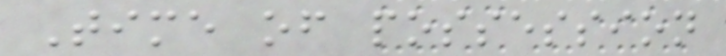Time of possession
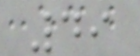49
